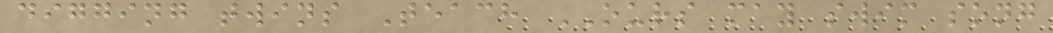digging twins Teach OURS may swim song
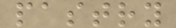pastry
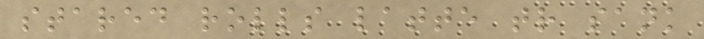stared rolls latte tr sank
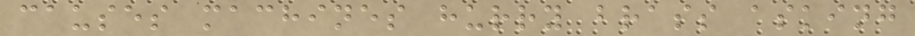causes machines hurry brass asking
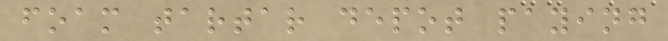foam tartar depot paying
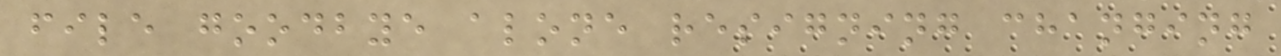file goodbye alone resigning changing
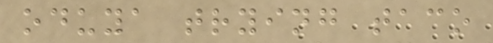oduya trying taco
